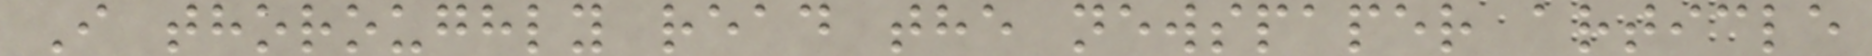I thoroughly read the newspaper article
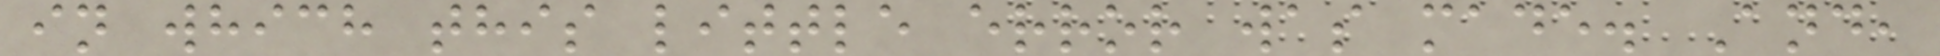in which this little error was made. And,
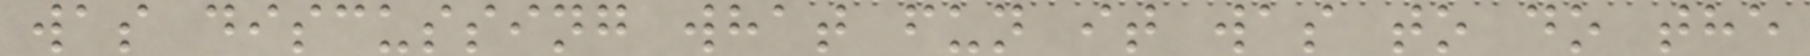was discussing what fun it was to do the
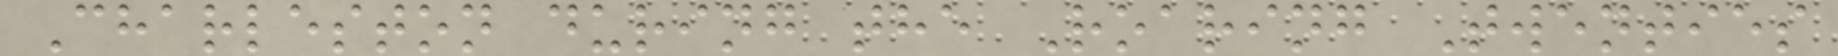Charleston during the Roaring Twenties
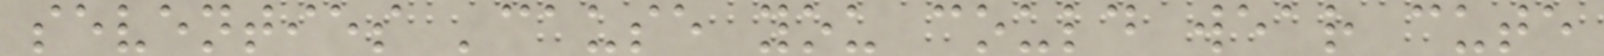seventies 'cause you could wear cute
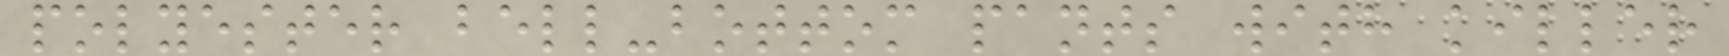polyester bell-bottom pants with killer
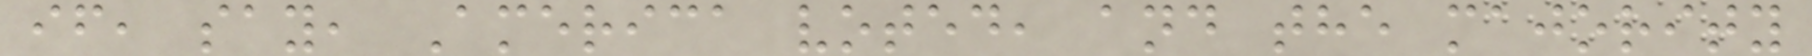if, say, America voted, and the majority
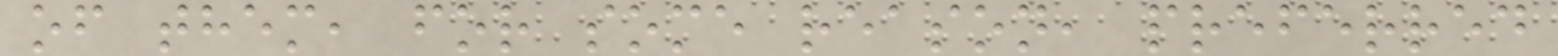of them, for some reason, preferred
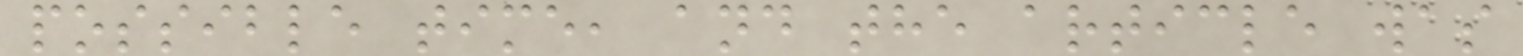possible time, and the article was
